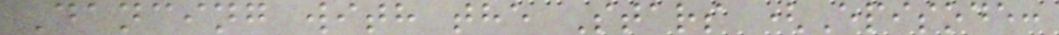Dancing with the Stars (Episode:
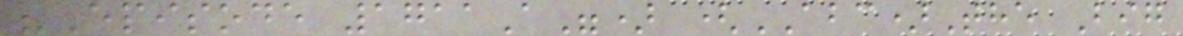"Episode 1711A") (ABC)The Big
